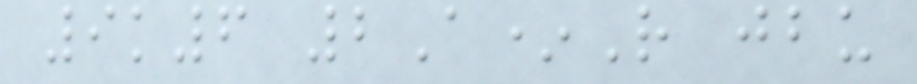9k6 2A*R jbu
